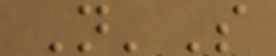N'S
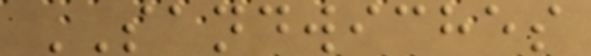SANDWICHES
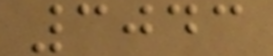3043
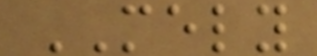MELY
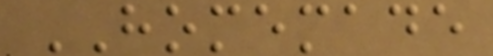HOMEMADE
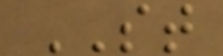ST
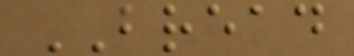BREAD
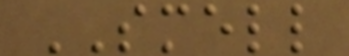SMELL
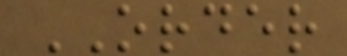ORDER
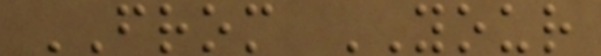FROM YOUR
